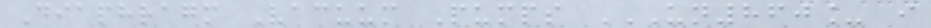Diaphragm Vacuum Pumps UN860_ I
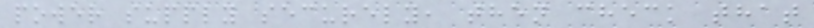power supply securely, then check that
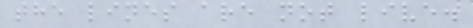the lines are not live.
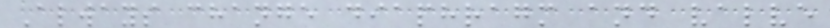Always change diaphragm and valve
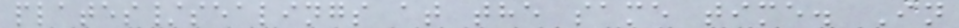plates/sealings at the same time. In
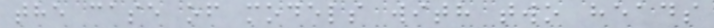the case of models with two heads
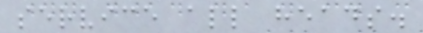service all heads.
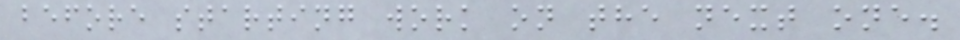before starting work on the next one.
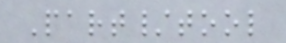Part/tool
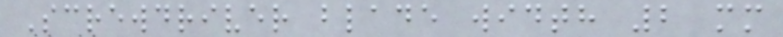Screwdriver blade width 2 mm
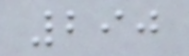290
